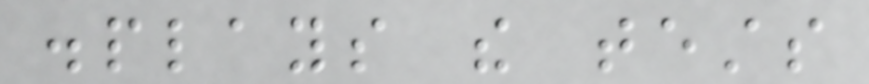displays the tests
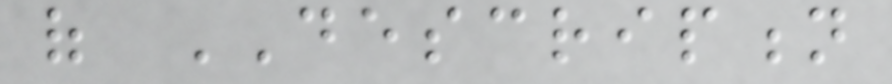of DESCRIPTION
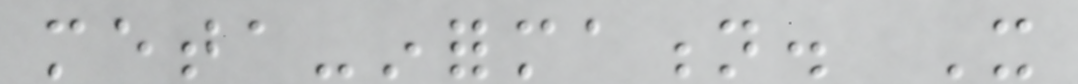meta-information. It
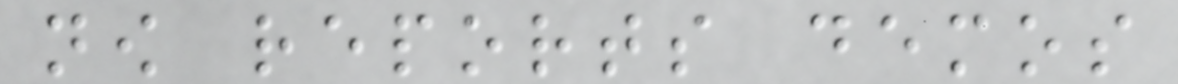now reports demos
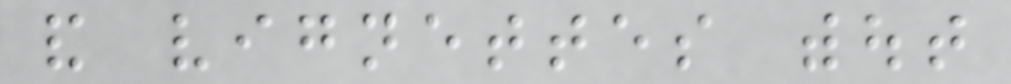and vignettes without
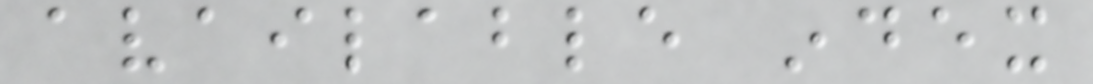available index
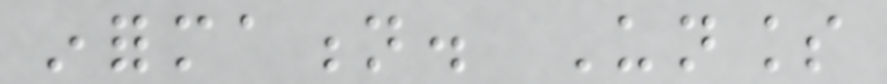information. Unless
